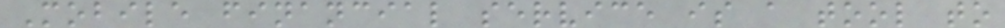Mobile financial service is a tool to
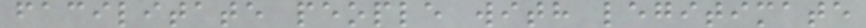facilitate people with legitimate
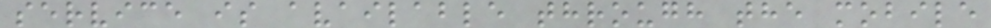service is available through the mobile
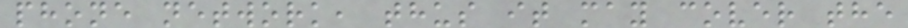phone network, thus it may cover the
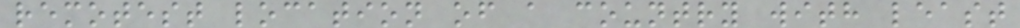remotest location of a country with least
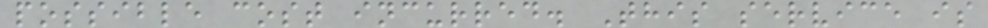possible cost incurred. This service is
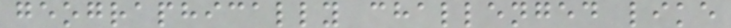geographically challenged like
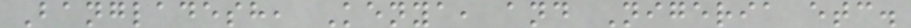Bangladesh, Kenya, and Nigeria etc.
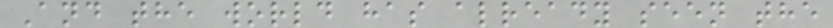And the world has already seen the
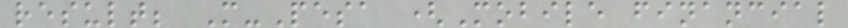result; M-Pesa (Mobile financial
